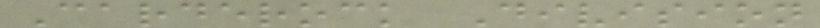Carderock Division
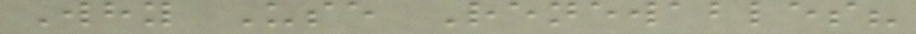Why Use Renewables?
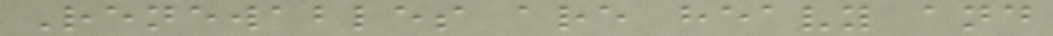Renewables are heavy and
